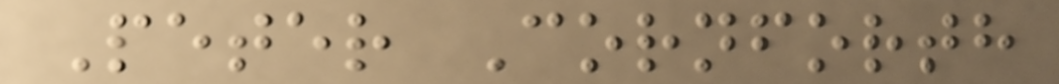Peter Cornforth
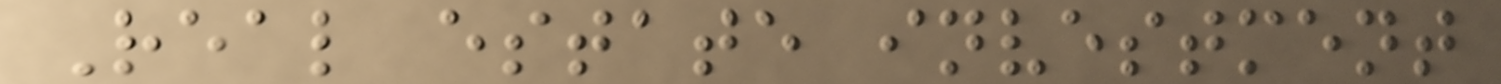Real estate investment
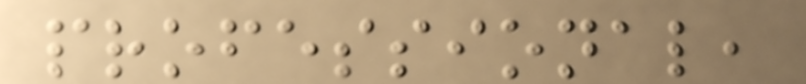professional,
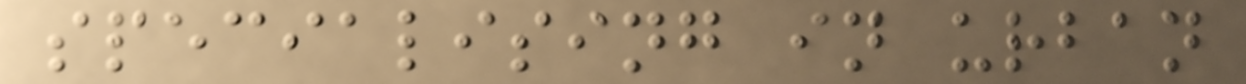specialising in urban
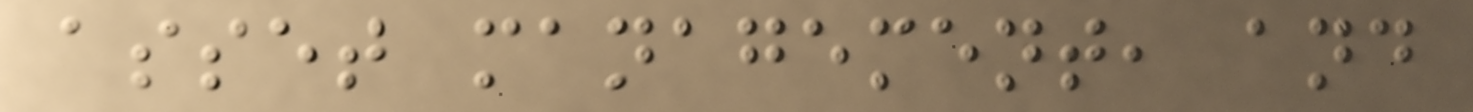asset management, and
